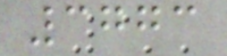3773
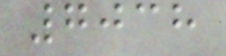7038
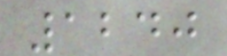1240
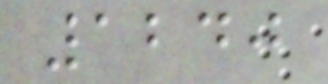1240
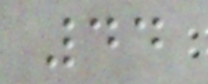44
